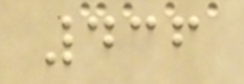436
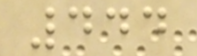444
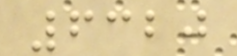6320
